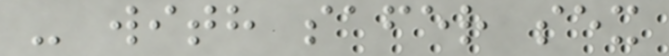- with safer sex
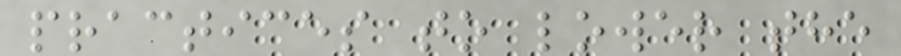practices to lower the
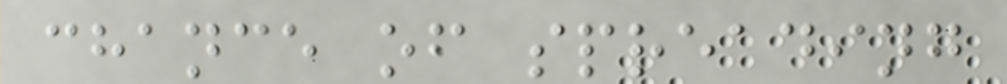chance of spreading
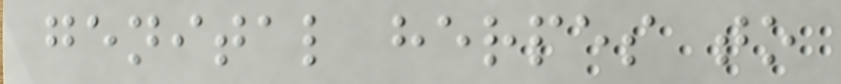genital herpes to
